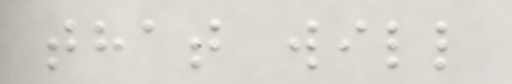that will
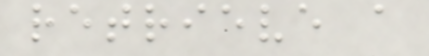retrieve a
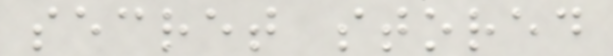secret stored
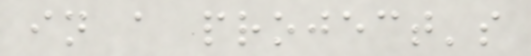in a project's
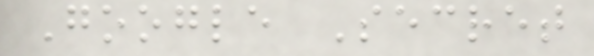Google Secret
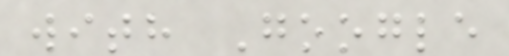with Google
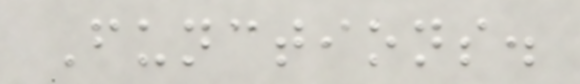Functions.
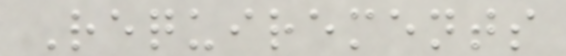Requirements
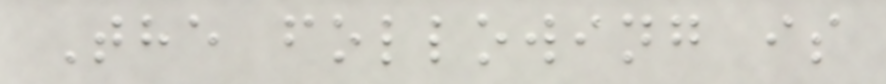The following is
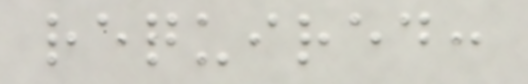required:
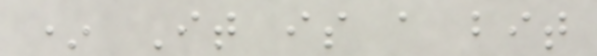* It is a bit
